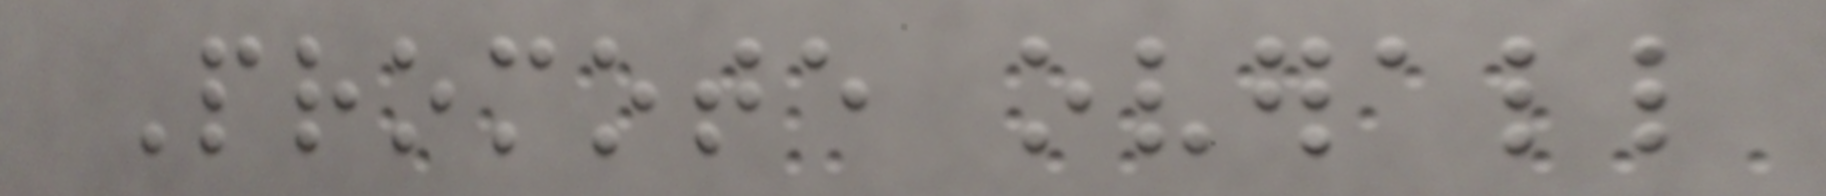Promote overall
